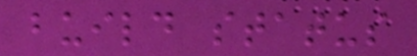build status
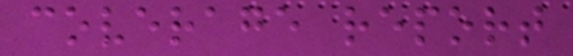coverage report
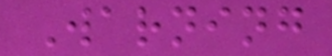Warning
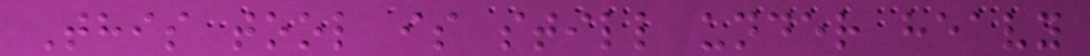This tool is still under heavy
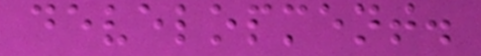development.
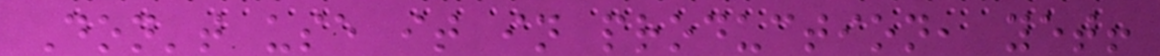Don't use it in production, yet!
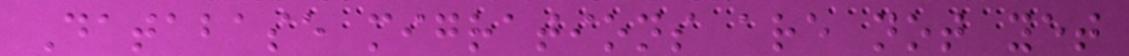Database migrations are not yet
